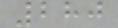280
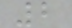2
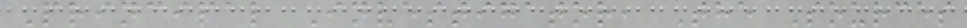Principal Investigator, The Sources
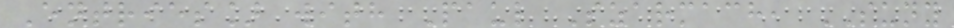Entries] with Paul Szarmach, SUNY
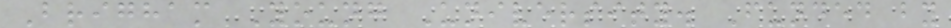Brigham Young University. Funded by
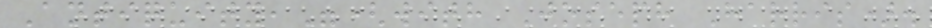Antiquity,"(with Joseph Harris).
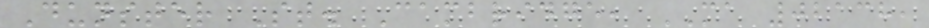Dunster St. Cambridge, MA 02138,
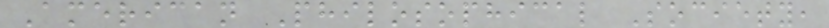American Philosophical Society,
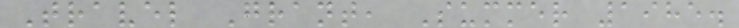Travel Grant, Summer 1985.
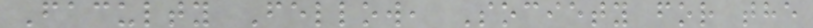Faculty Fellow, Society for the
